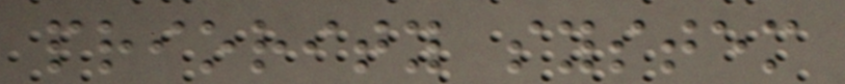priority system
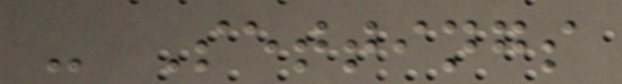- Settings
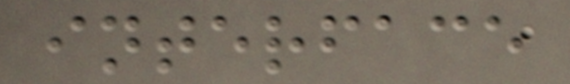interface
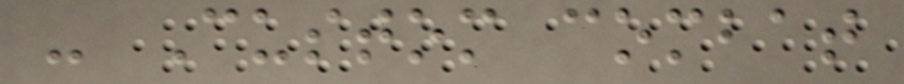- Custom combat
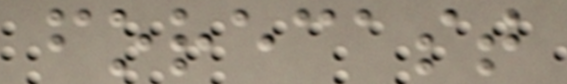forecast
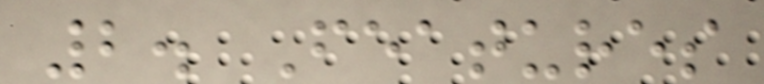2. Features
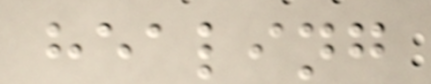healing
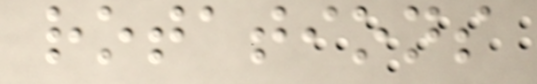rotations
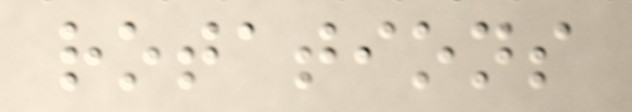rotations
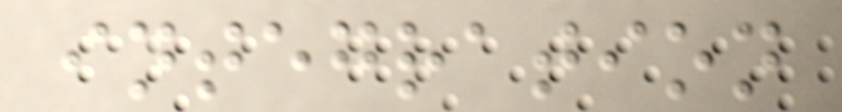integration
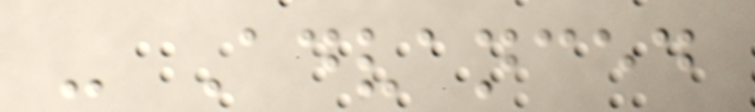- Advanced
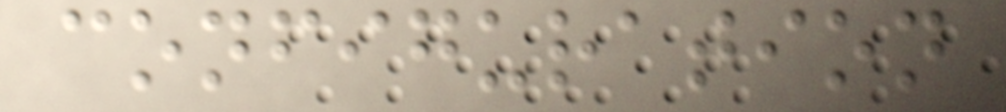configuration
